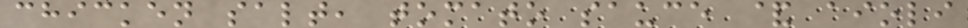chicken salt, tomato sauce & aioli
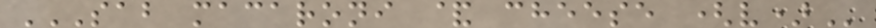SAB MACARONI & CHEESE (V)
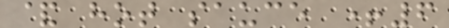& hot sauce +6
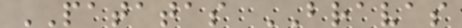PATATAS BRAVAS
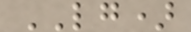LG)
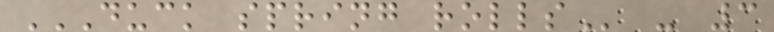DUCK SPRING ROLLS - 3
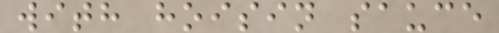with hoisin sauce
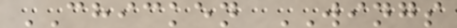CHICKEN WINGS
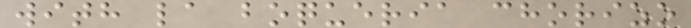with la boqueria chorizo
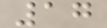17
